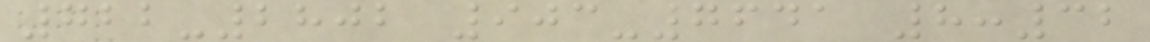722-2802 903-7641 8:32
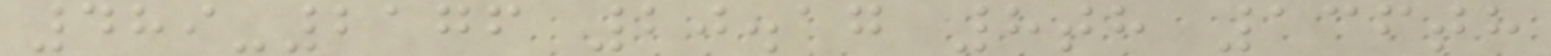489-2176 20.17 8th 136th
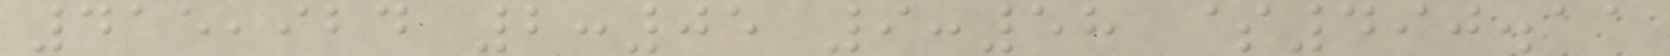415,924 2:05 9:58 $490.11
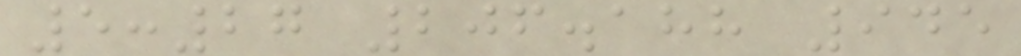5:27 206.188 945
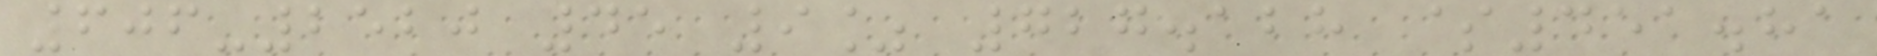606-2520 45 9% 727.128 $451.81
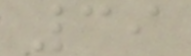39
